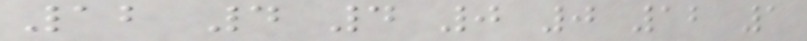12 4 4 0 0 12 1
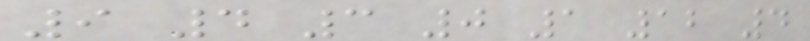9 4 3 0 1 12 4
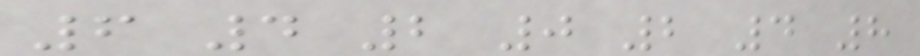6 4 2 0 2 4 8
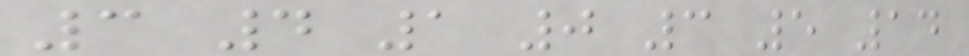3 4 1 0 3 5 14
